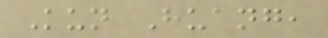Kun Huang,
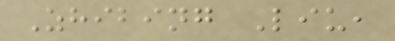Zhibing Liu,
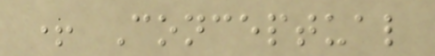+ Conceptual
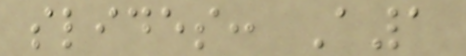slides: A1
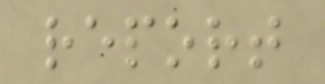report
